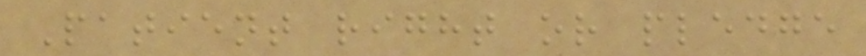Patient right or pledge
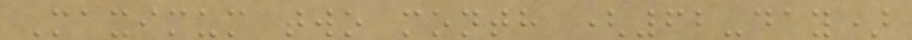Maximum two month (62-day)
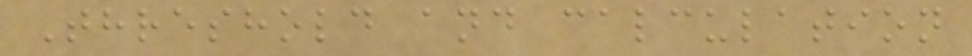Threshold and calculation
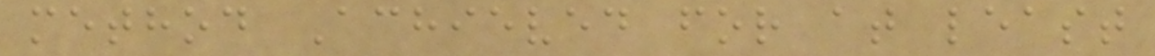method Achieved for at least
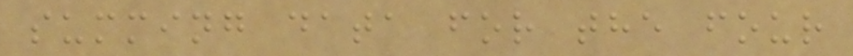summing data for the four
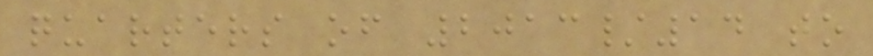quarters of 2013/14 to
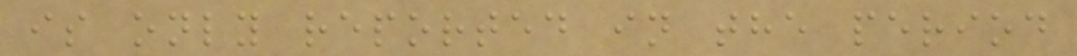is only reported in the period
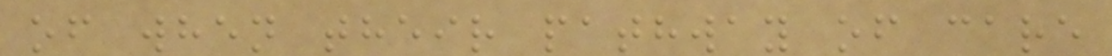of when their pathway of care
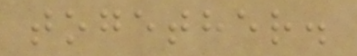together.
